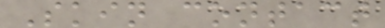Skin contact
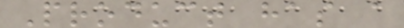Product has a
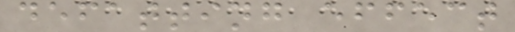defatting effect
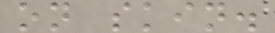on skin.
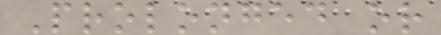Prolonged or
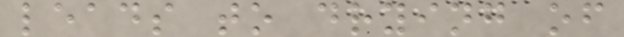leads to drying of
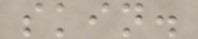skin.
